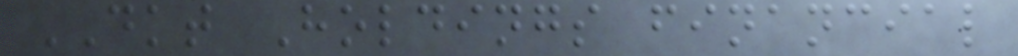DKT Holdings financial
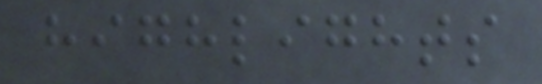highlights
